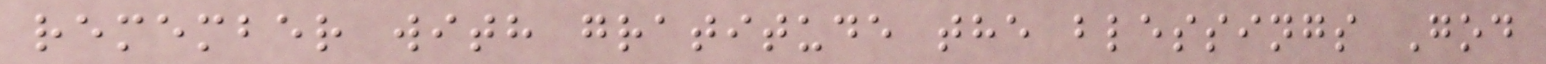remember with gratitude the blessings God
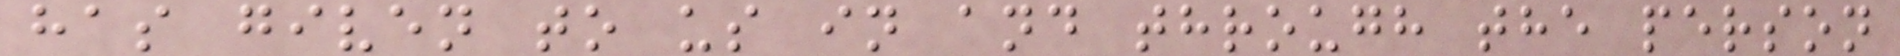has given to us in and through the person
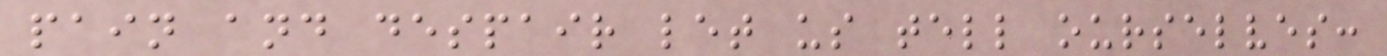pain and despair let us tell ourselves:
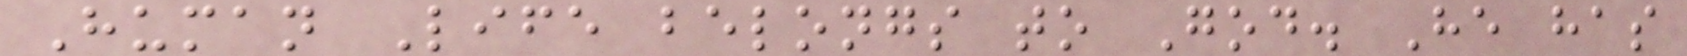Human Life belongs to God. He has
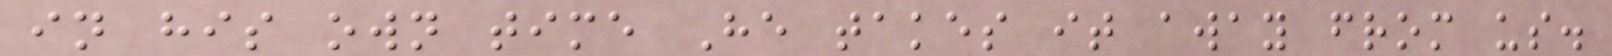in his own time He takes it away from us.
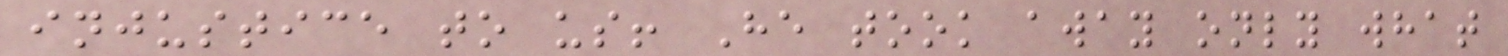injustice to us! He took away only what
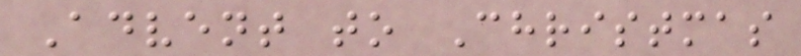Advent to Christmas
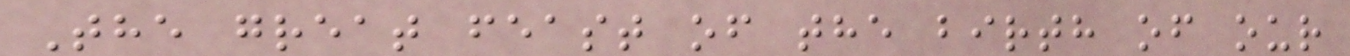The great feast of the birth of our
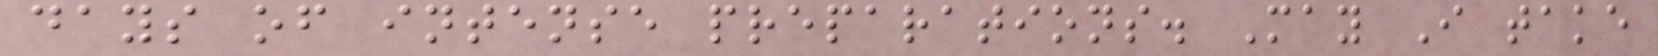days of intense preparations. May I take
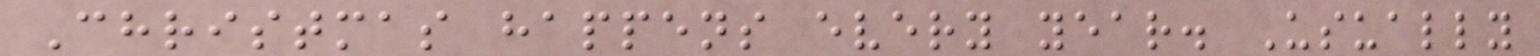Christmas happens every year. Usually
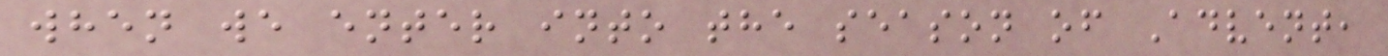when we enter into the season of Advent,
